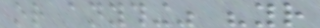or anything" "your
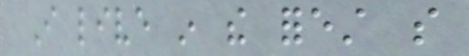I live in the forest so
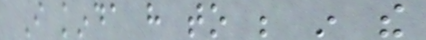I kinda have to be in the
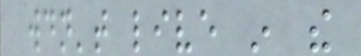wouldn't live in the
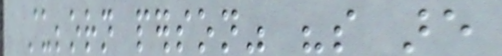stubborn person" "so are
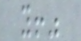you!"
